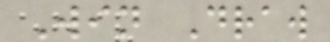Win Draw
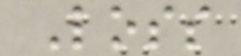Loss
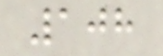108
